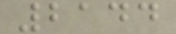2144
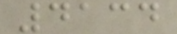4134
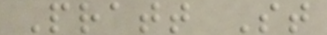Pratt St
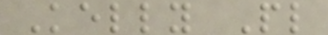Kelly Pl
